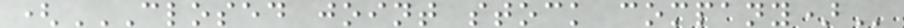(CLOSED JOINT STOCK COMPANY)
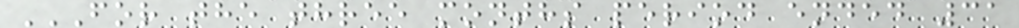FOR THE THREE MONTHS PERIOD ENDED 31
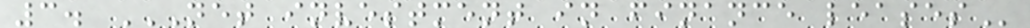3. NET INVESTMENT IN FINANCE LEASES
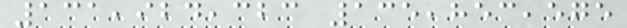131,924,323 135,853,575
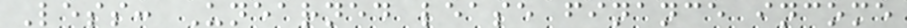Less: Unearned lease finance income
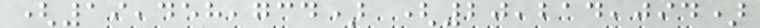(19,458,734) (20,214,094)
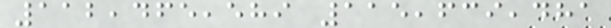112,465,589 115,639,481
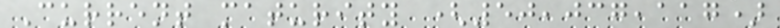Current maturity (50,037,117)
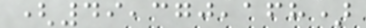(49,370,168)
